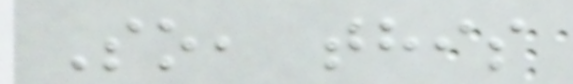So, this
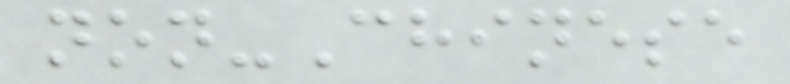non-Chinese
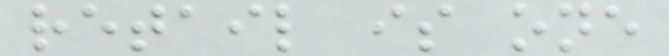retail is one
